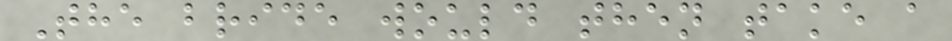The bride would then take a
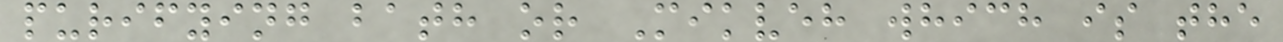purifying bath or Mikveh which is the
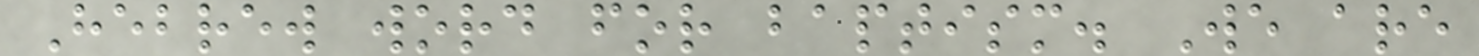Hebrew word for baptism. We are
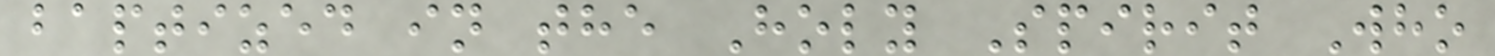baptized in the Holy Spirit Who
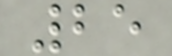25
